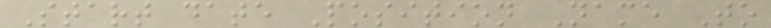Start date Position Name To
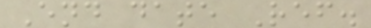End date Ref.
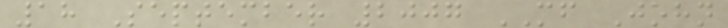18 September 2007 MF John
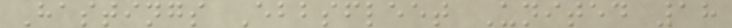Hastings Ebbsfleet United 18
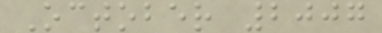October 2007
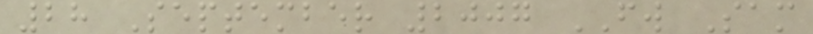28 September 2007 FW Sam
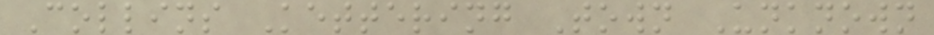Collins Kettering Town Unknown
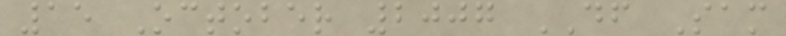15 October 2007 DF Sam
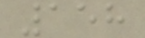158
